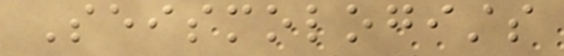Seismologists
